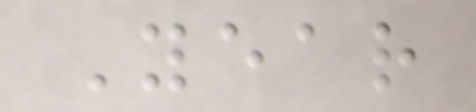Year
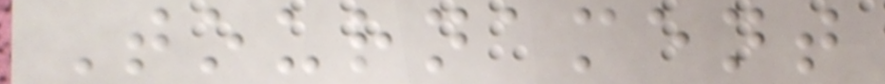Tournament
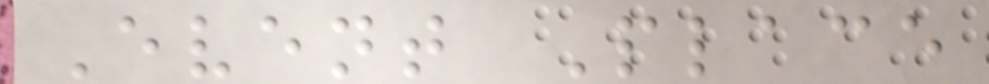Event Place
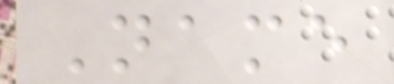Name
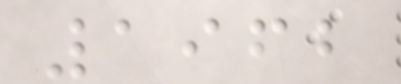1962
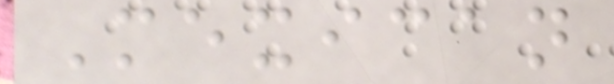Mexican
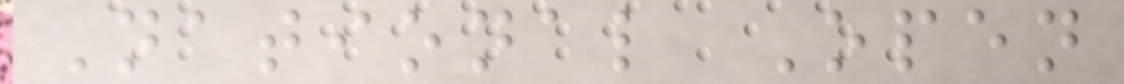National Open
